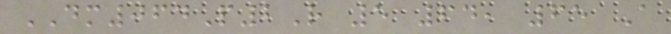DM064P2R 5 64, 65 A
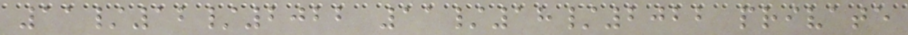11/12/2022 11/18/2022 private
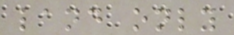land only
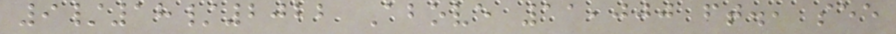9/18/2022 Above 11,000 ft., see
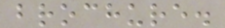brochure.
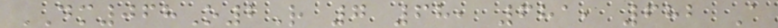DM068O2R 7 68, 681, 682 A
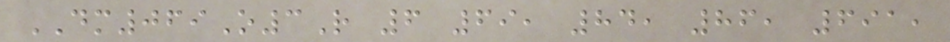DM069O3R 6 69, 84, 86, 691,
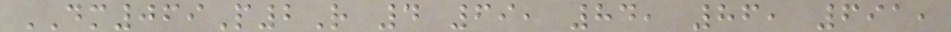DM069P2R 4 69, 84, 86, 691,
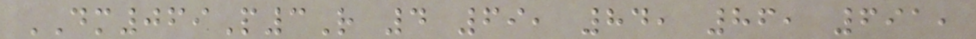DM069P3R 4 69, 84, 86, 691,
